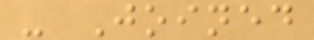- Joined
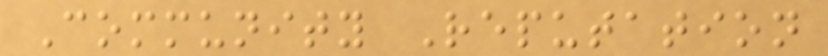Community Reputation
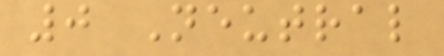0 Neutral
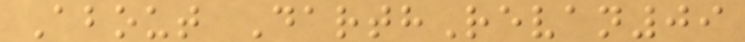About DarthRevan09
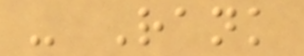- Rank
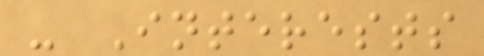- Interests
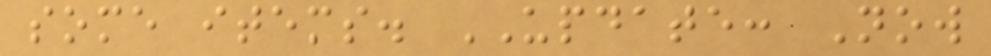some items. UPDATE: Now
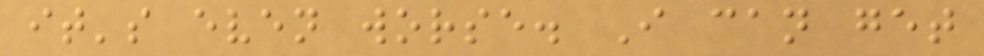it's even worse. I can get
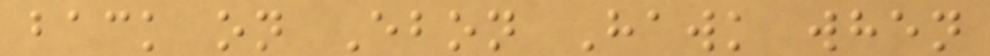back on Ebon Hawk when
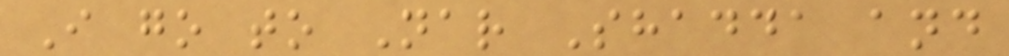I go to Nar Shadda and
